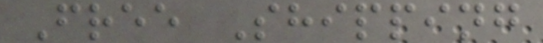Free Shipping
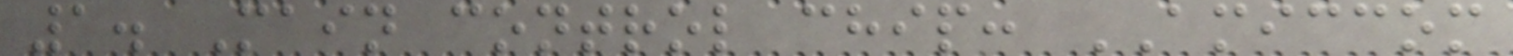1. Main control chip: AMICCOM
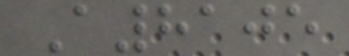A8105
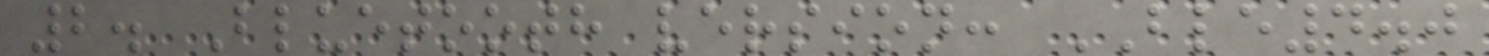2. Bluetooth version: BLE4.0
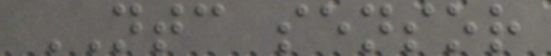NTC sensor
